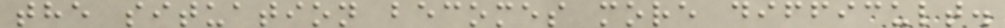the situation becomes more difficult.
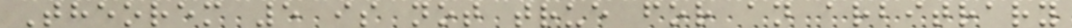Theorem 5 is not true for an arbitrary
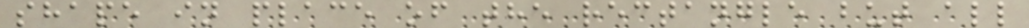shape in place of the rectangle but all
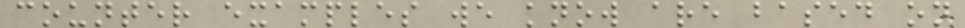counter examples we know are based on
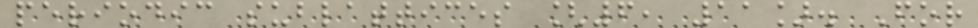periodic sublattices [6, 11]. For
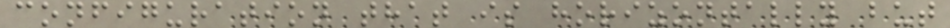configuration that is horizontally but
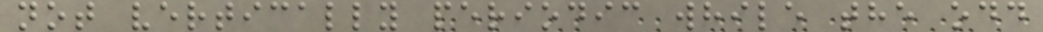not vertically periodic while the odd
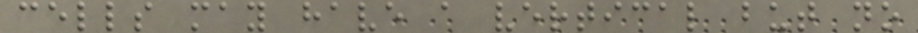cells may have a vertical but no
